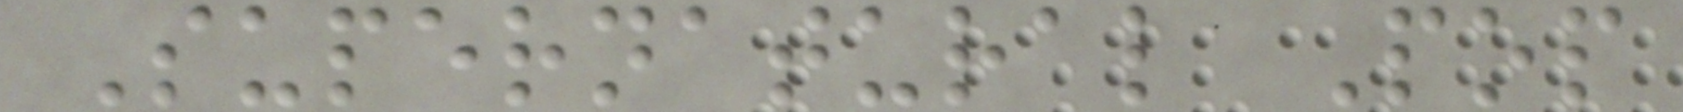Supernatural Pop
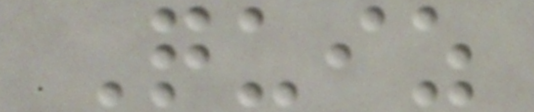Quiz
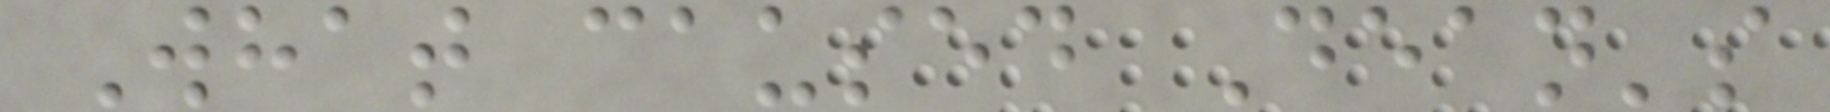What caused Dean's
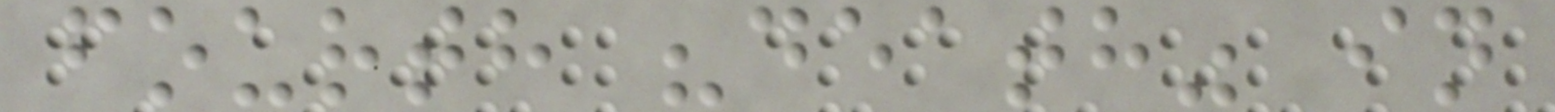fourth "death" in
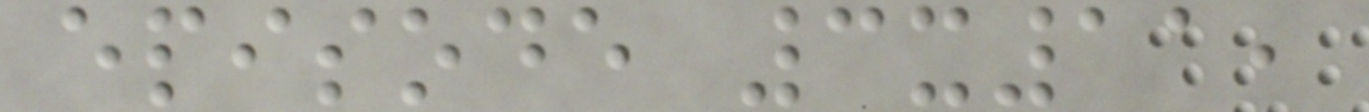episode 3x11,
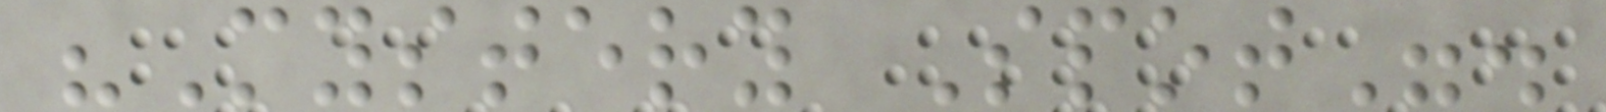"Mystery Spot".
